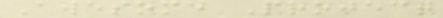Awesome Project
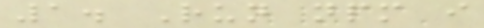1. Run npm i
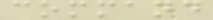command
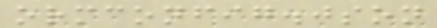ormconfig.json
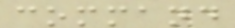command
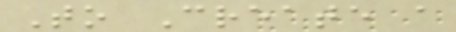To Create a
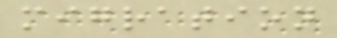migration
